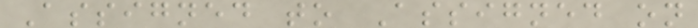Assigned to Assigned on
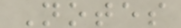Notes
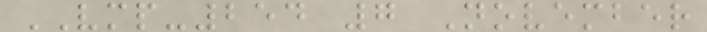VMP-254 7 November
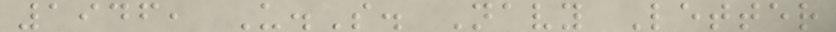1946, U.S. Navy Letter
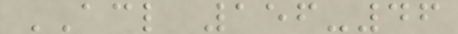ACL 156-46
